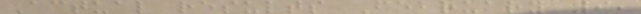Actual results February 9,
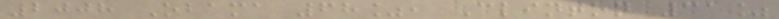2008 Obama 68%, Clinton 31%
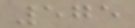575
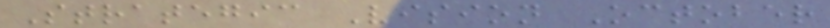Strategic Vision October
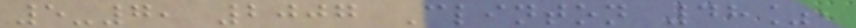5-7, 2007 Clinton 48%,
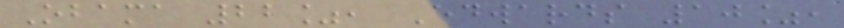Obama 22%, Edwards 10%,
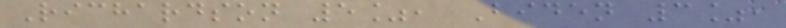Richardson 5%, Biden 3%,
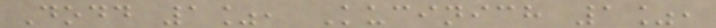Dodd 1%, Kucinich 1%,
